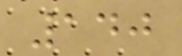140
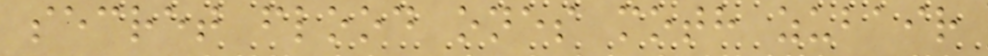secret flood ones moth zubair
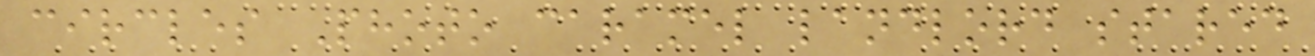circles Photo caramel landlord stared
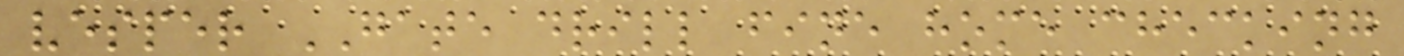vesper GATE drill fine home checking
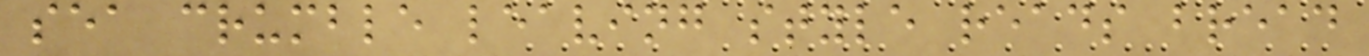sea crumble leaving style reads bread
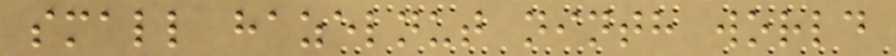small hazelnut ninth world
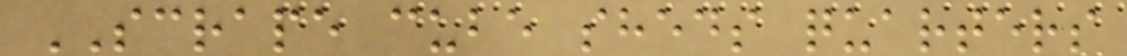SCRAPE cube sheds quarters
